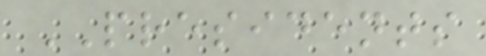PRESIDENTS
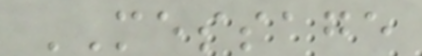MESSAGE
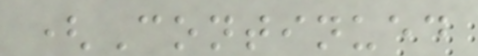(Continued
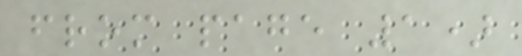from page 1)
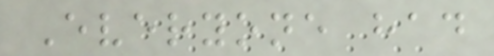Everyone had
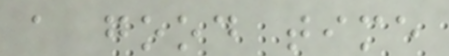a good time
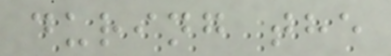during the
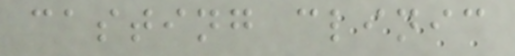casting clinic
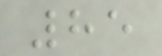85
